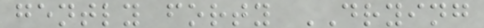gently forty DRYING
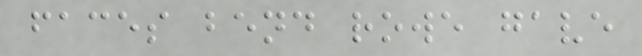faces bend rowe gave
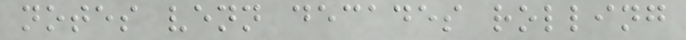notes venn decades rolling
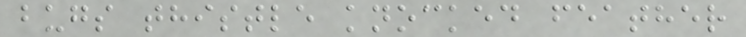bugs thistle knocked feather
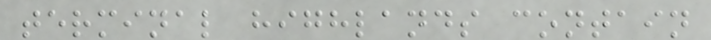terminal highlands contain
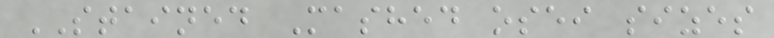STAINED Mashed osei sizes
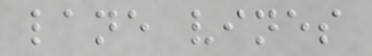lane vines
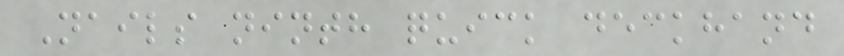Nails ninth quick deckhand
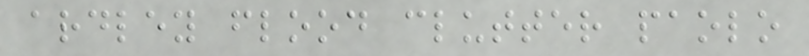ardley flood clutter paolo
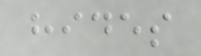hides
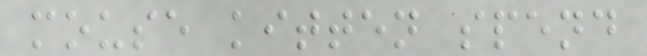mouse kitten spend
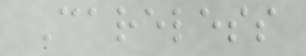Careless
